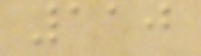110
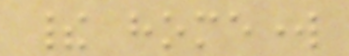their homework
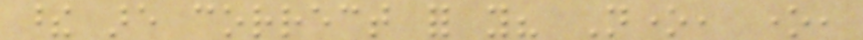these are correct for you? None, one,
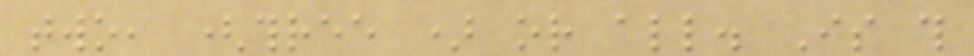two, (three ) or all. Is this
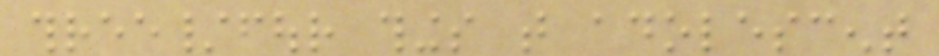three/four things that adolescent
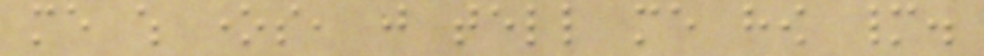me which ones, just tell me how many.
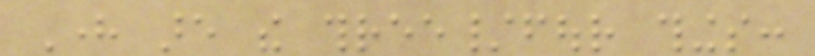Here are the three/four things:
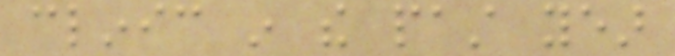clinic in the past year
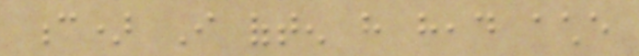c) I often have head ache
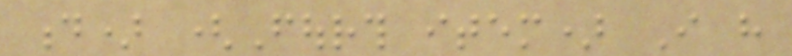d) (Fourth item) I have
